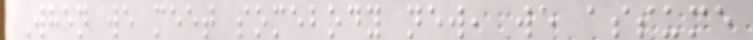When we meet somebody new, we assume
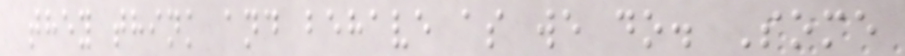they think and behave as we do. Some
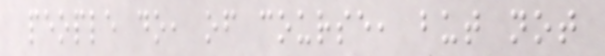people do, of course, but not
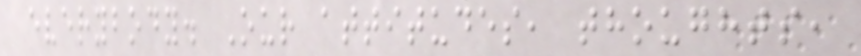everybody. Our attitudes, thoughts,
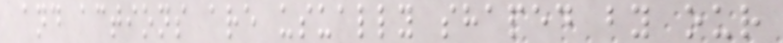and actions are usually shaped by our
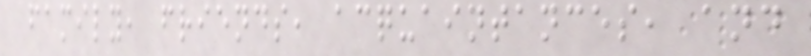family, friends, acquaintances, and
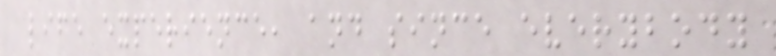life experience, and since everybody
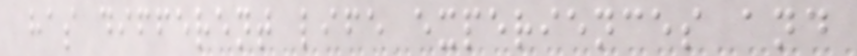has different life experiences and
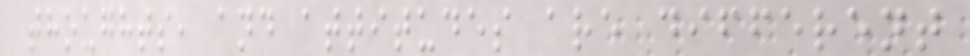thoughts, and attitudes are different
